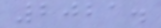2021.
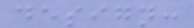design:
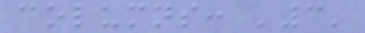columns: '3'
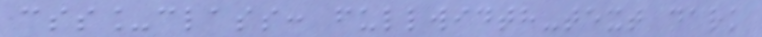css_class: fullwidth-text dark
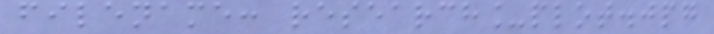filename: research_plot.jpg
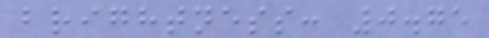brightness: 0.75
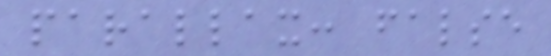parallax: false
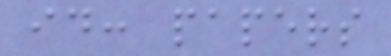id: papers
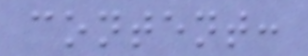content:
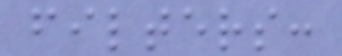filters:
